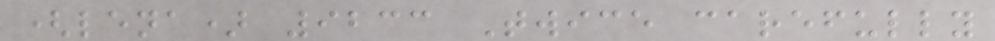(lena) 9233 Twice carefully
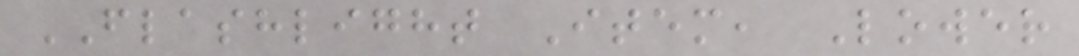FLASHLIGHT Item, Lower
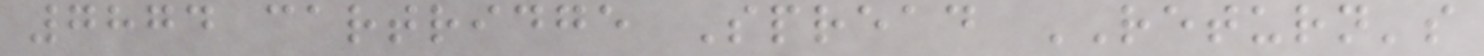7874 cartridge Spread RETURN's
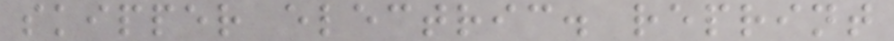skipper electric. reprint
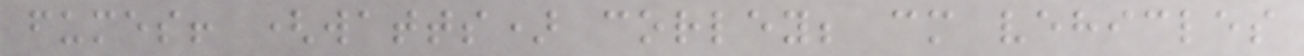fumes! (watts) corley; cm vehicles
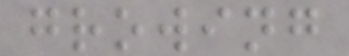growing
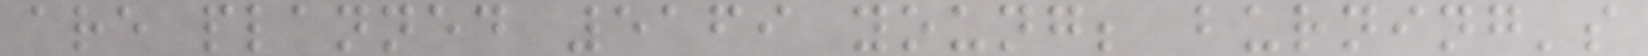are planned 5169 young; burning's
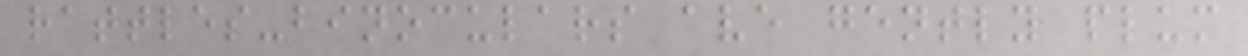rattles-binoculars ave gently plum
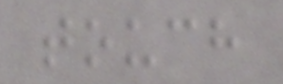touch
